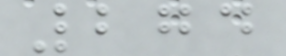274
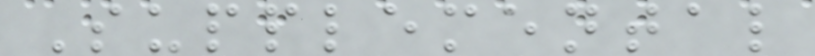Supplemental
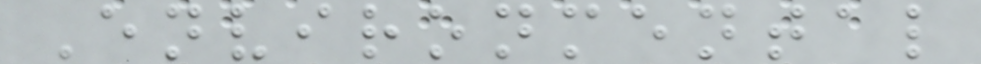Environmental
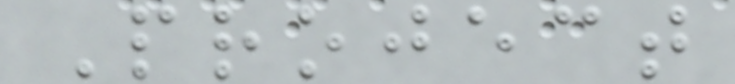Project
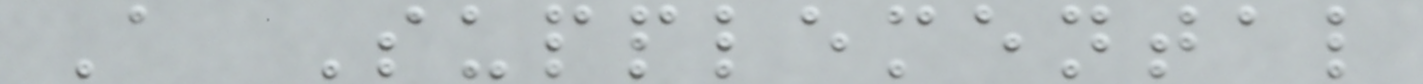A Supplemental
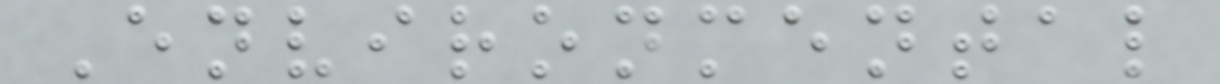Environmental
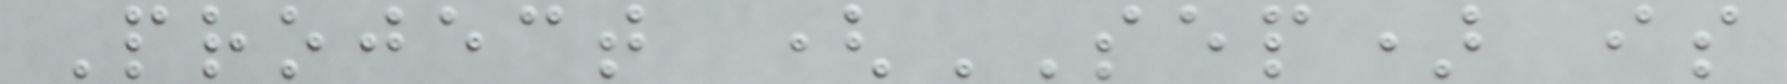Project (SEP) is
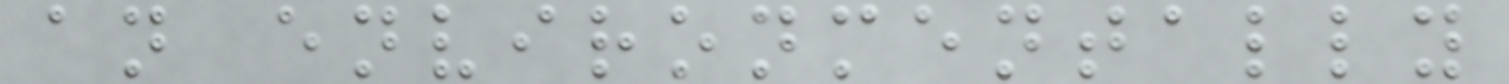an environmentally
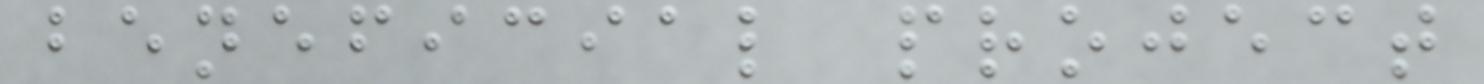beneficial project
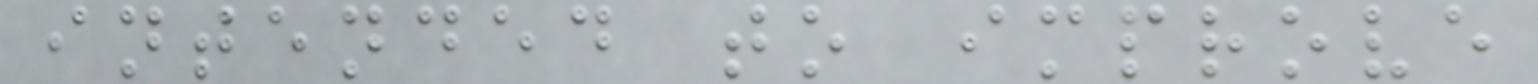intended to improve
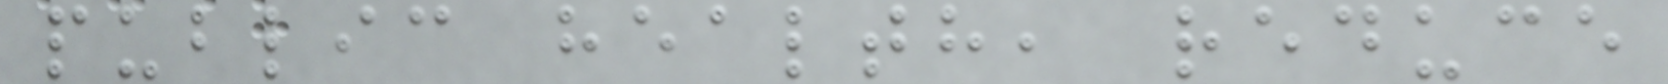public health, reduce
